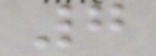7
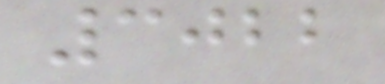3022
